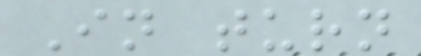In turn
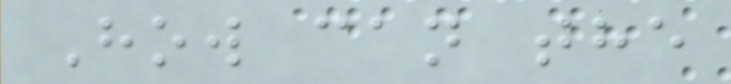How can the
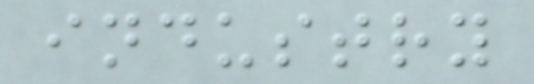industry
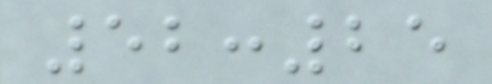52:25
